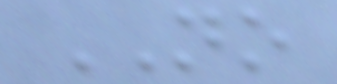NO
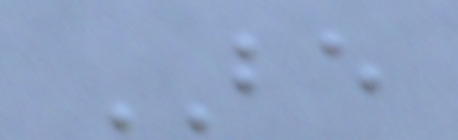BE
